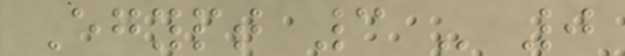Egypt 3 - 0
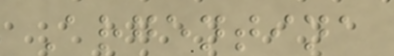Argentina
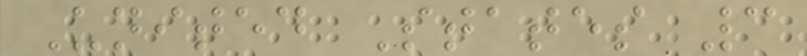United States 3
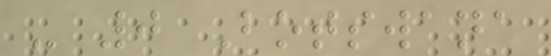- 0 Botswana
